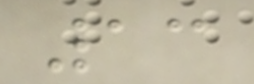13
